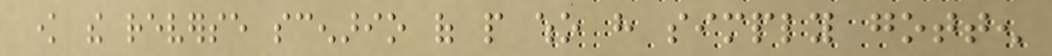know the reverse scenario of people who have simply gotten
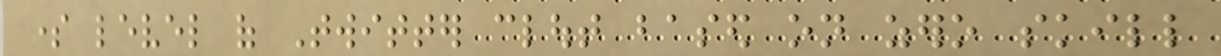some level of Twitter clout based on zero skill
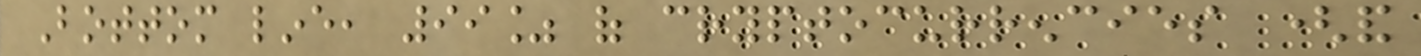Bottom line, 99% of cryptocurrencies (and
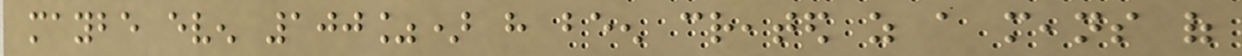maybe even 100%) have been created as a means of
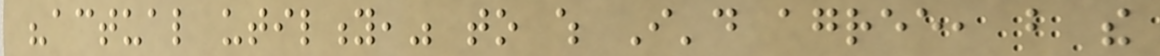"actual utility," to which I'd agree, but the
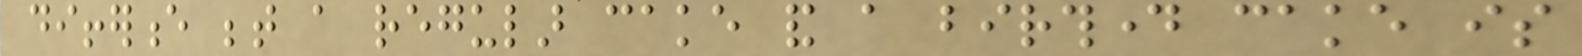difference between a regular cake and a birthday cake is
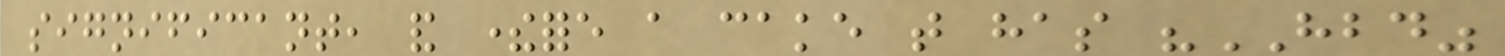significant, and therefore a cake that has "HBD"
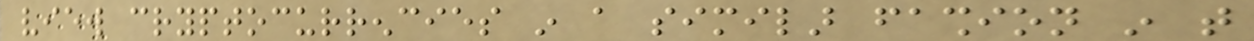view cryptocurrencies in a similar fashion in that
